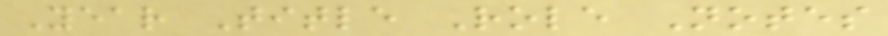Year Title Role Notes
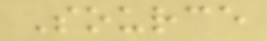Source
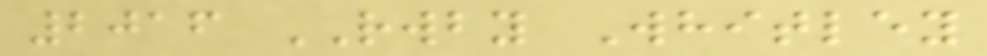2016 RWBY Whitley
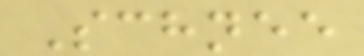Schnee
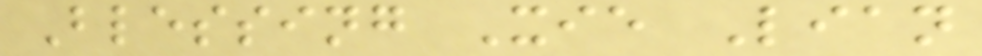Blessing Xie Lian
